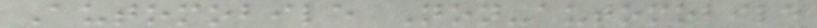Automobile Non-automobile
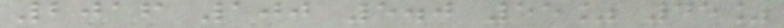2016 100 5.0 55% 45%
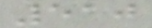510
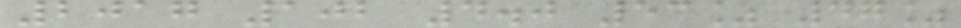2017 102 4.0 53% 47%
